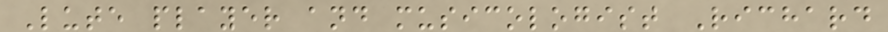Lute player and musicologist Richard
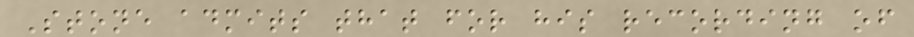Stone admits that for his recording of
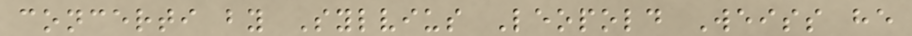concerti by Sylvius Leopold Weiss he
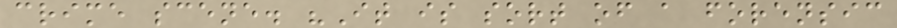crime scene. "It is sort of a forensic
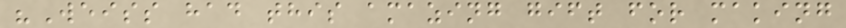"Weiss had this amazing gift for making
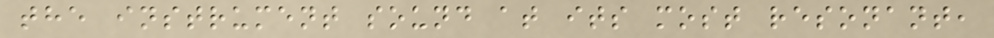the instrument sound at its most resonant,
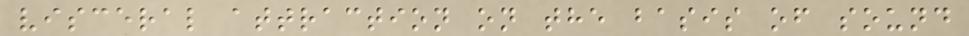visceral attraction on the basis of sound
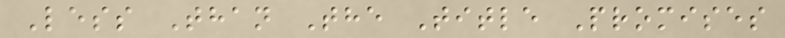Less Than The Title Promises
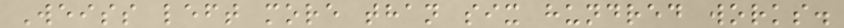Weiss left more than six hundred works.
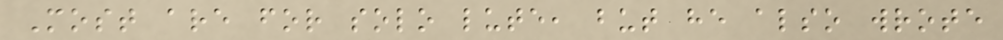Most are for solo lute, but he also wrote
